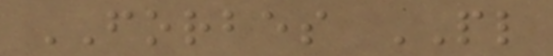FORBES PL
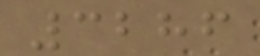3286
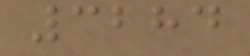3284
